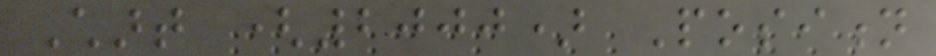Chart (2000) Position
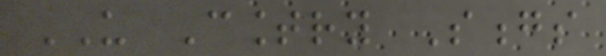US Country Songs
